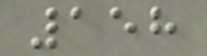158
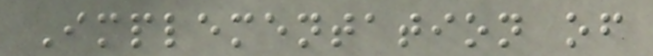Implementation of
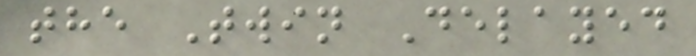the Twin Delayed
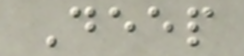Deep
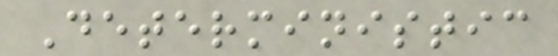Deterministic
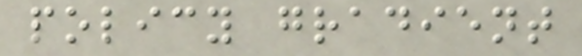policy gradient
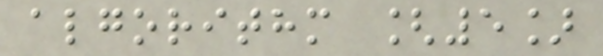algorithm [5]
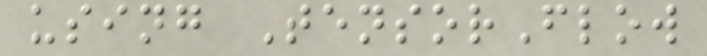using TensorFlow
